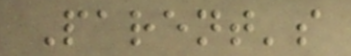Parent's
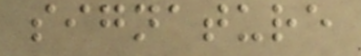signature
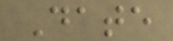Date
